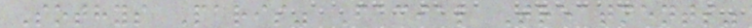Sothys Paris" Facial Treatments"
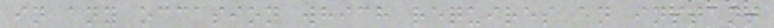in any occasion which requires an instant
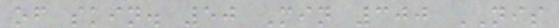of skin. 50 Min 300 NIS
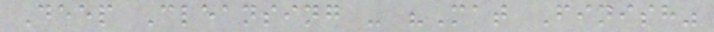Deep Cleansing - "Mat Finish"
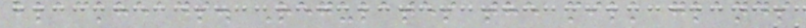blackheads. Regulates the milk glands
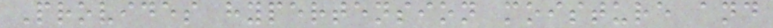Provides hypertension moisture and
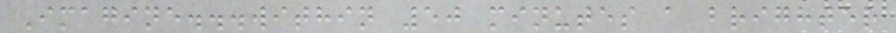Imagine...within 50 minutes a brighter
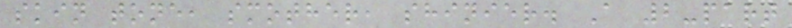skin tone, smother, shinier. A 2-part
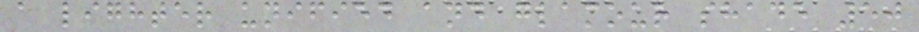a lighter unified and glamour shade 50
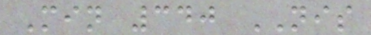Min 340 NIS
